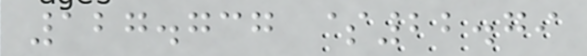127.737 $22.79
